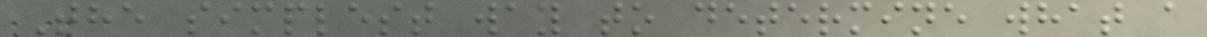The simplest way to determine what a
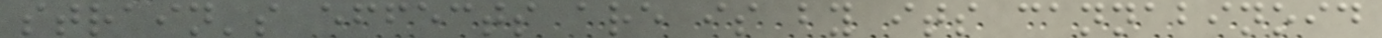strain's effects are is by its cannabinoid
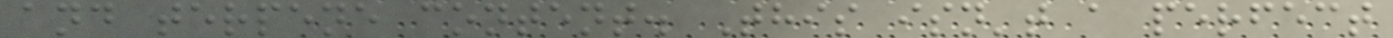and terpene content. This isn't a perfect
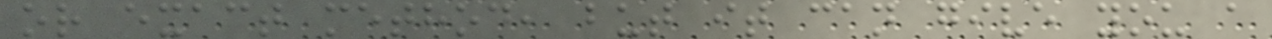or exact method, but it can give you a
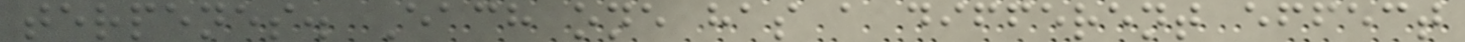terpenes. Each one has a different effect
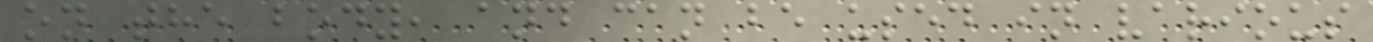on the body, and can be used in various
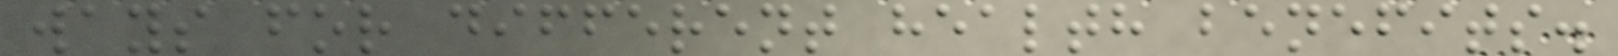ways for different health benefits.
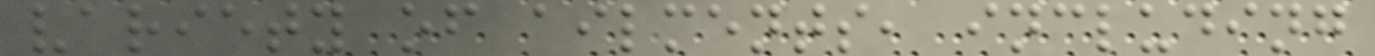variety of ailments, including
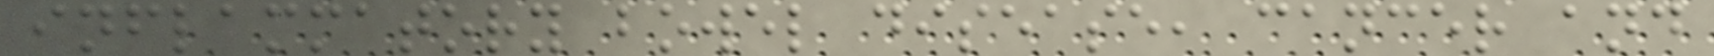inflammatory bowel disease, cancer and
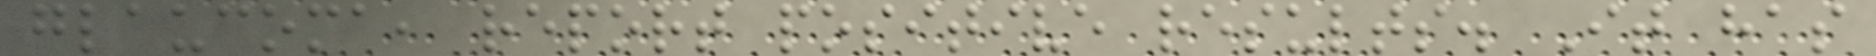glaucoma, report positive results. It has
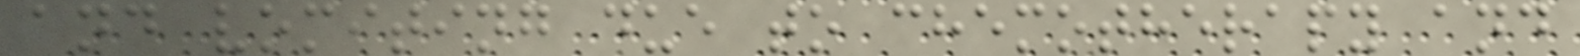and vomiting due to chemotherapy and
